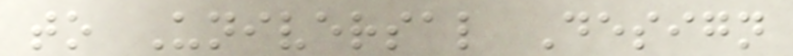to Universal Design
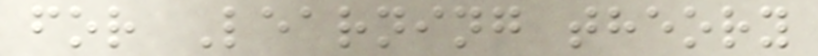for Learning theory
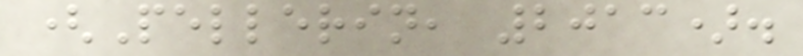(Pellerin, 2013).
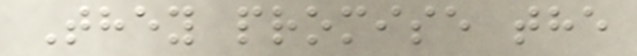They promise the
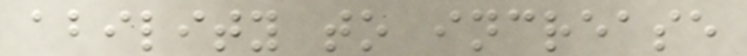ability to increase
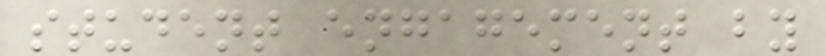student engagement by
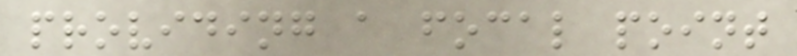providing a focal point
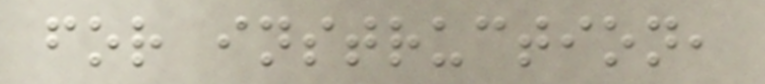for instruction,
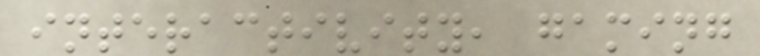interactivity, gaming
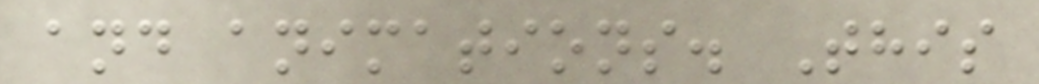and animations. This
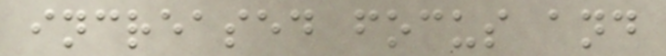increased focus and
